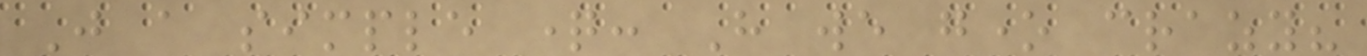Just a simple question: Have we gone crazy?
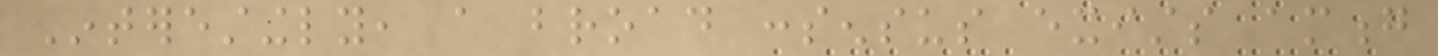Interestingly, a broad consensus exists among
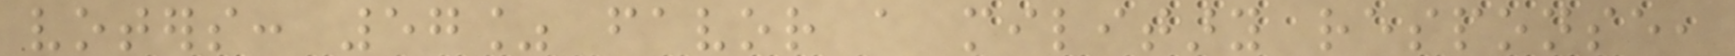voters: 57% favor a military response,
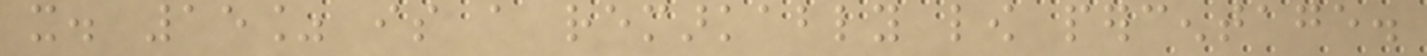it. 15% is a remarkably low percentage.
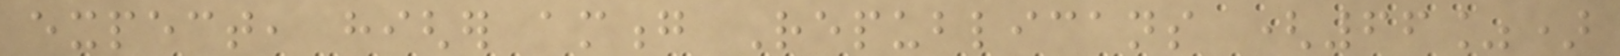expect, higher among Republicans (66%)
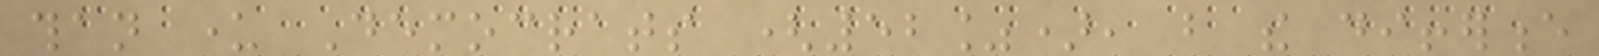than under Democrats (52%), but the difference
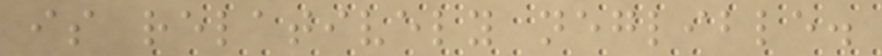is relatively neglible.
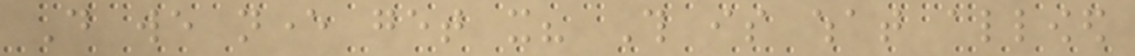Do we never get it? This is what allowed
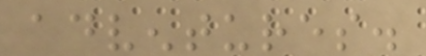adventures.
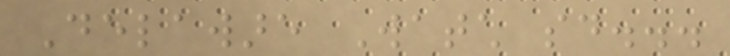Delaware Watch said...
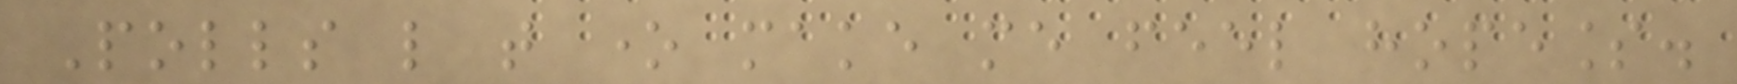Polls like that one make me feel hopeless.
